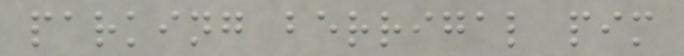parking berrigal pim
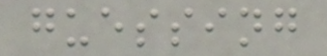guessing
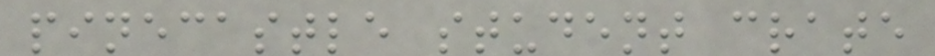pinecastle student crate
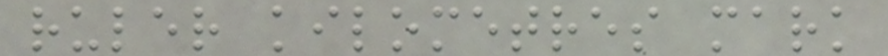ruler kilometres mark
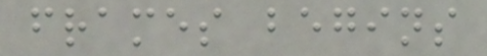frames begins
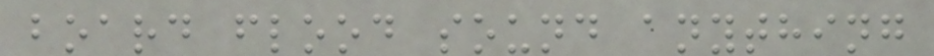board flood sound anything
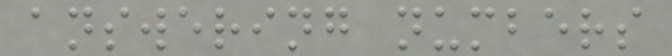answering numbers
